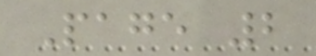Page 2
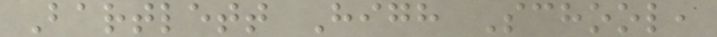Bartlett High School,
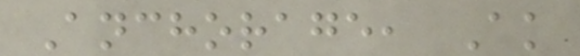Anchorage, Ak
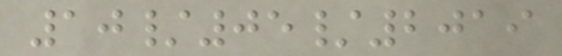10/05/2019
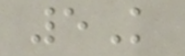5K
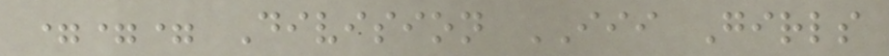=== Division III Girls
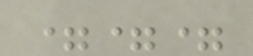===
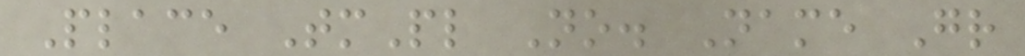Place TmPl No. Name Gr
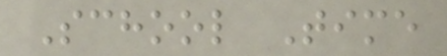School Time
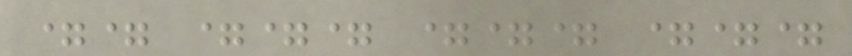== === === ===
